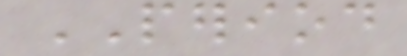PERIOD
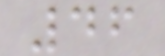46
